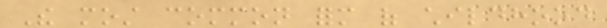The most common form of childhood
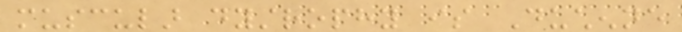muscular dystrophy is Duchenne
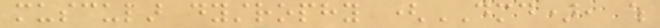muscular dystrophy (DMD), which
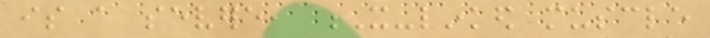is a severe, X-linked muscle
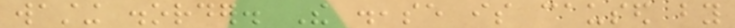wasting disorder. The disease is caused by
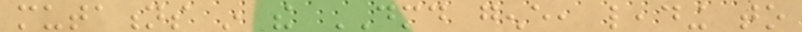mutations in the DMD gene, leading to
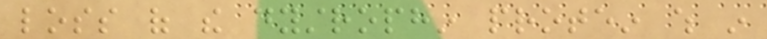loss of the dystrophin protein which in
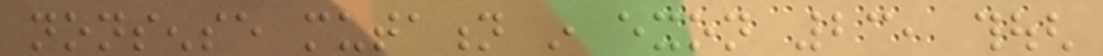nonsense mutation in exon 23, though
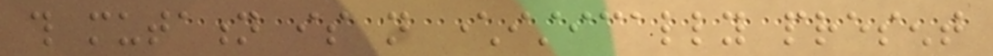this mutation is not characteristically present
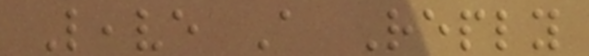Leave A Reply
